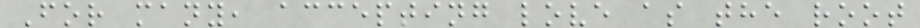For many, accepting love as the root
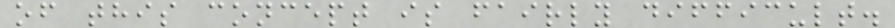of this concept is fairly difficult.
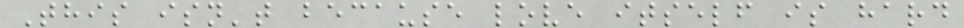This isn't because love itself is hard
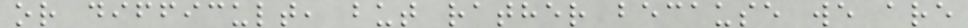or difficult, but rather because we are
